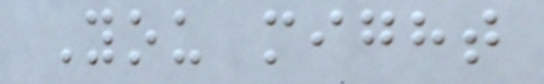You might
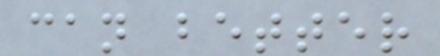can better
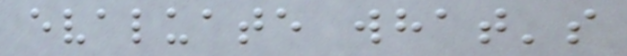evaluate what's
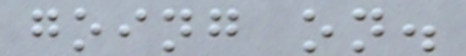going on.
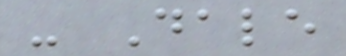- Dale
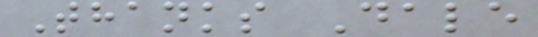Thanks Dale
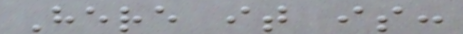Here it is:
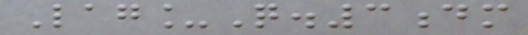Lag_Q.3dm
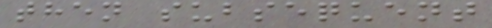then subsequent
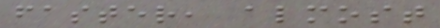faster, almost
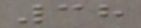38
